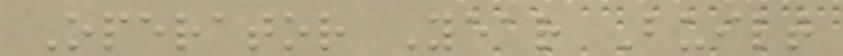Operator Year Built
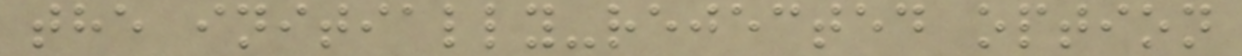the initially-rejected option
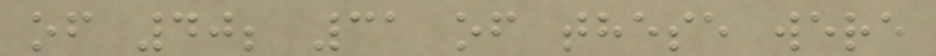of 40; 31 of these were
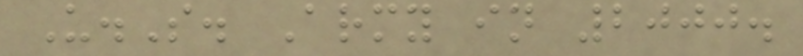U.S. Army in 2000.
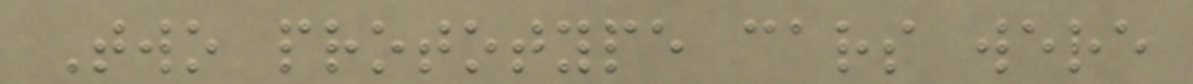Two prototype cars were
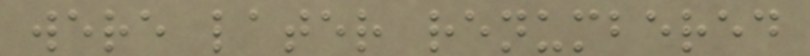were later renumbered
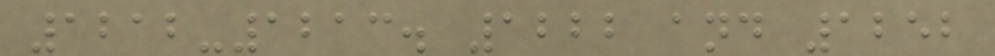1212-1213. 1222 and 1252
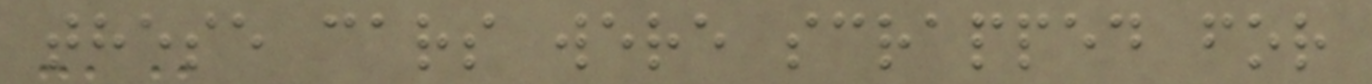these cars were scrapped for
